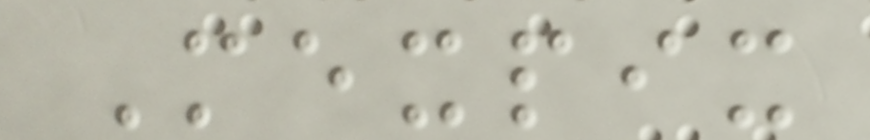Mexpix
